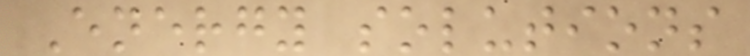Energy solutions
